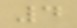4
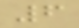6
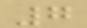7
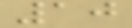10
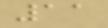11
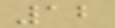12
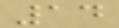14
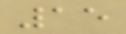15
